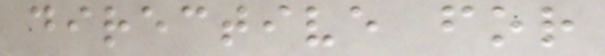directive for
